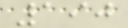190
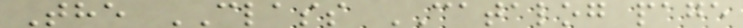The CLASS CATALOG page
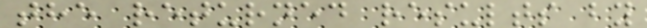the returned results by
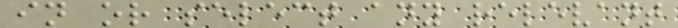in or select any relevant
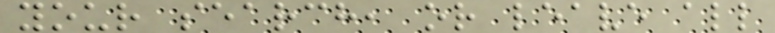your search, or leave all
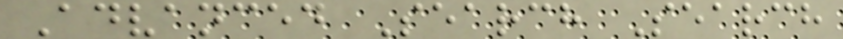Advanced Search Search
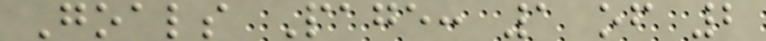Goals Page: 1 of 2
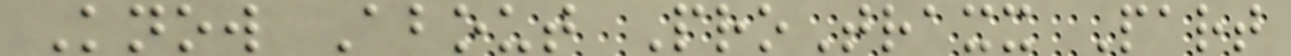Know About ProTraxx Part
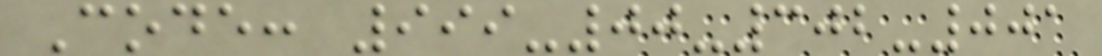Code: 999-00-302-001
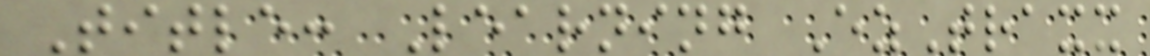Title: Learning EzTraxx
